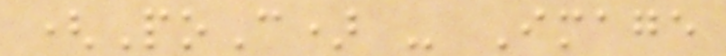(PoC) - Image
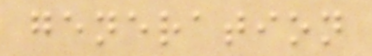generation
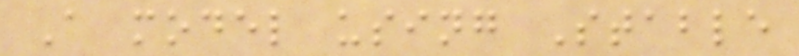A model using Stable
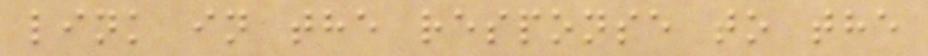link in the response to the
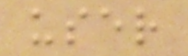user
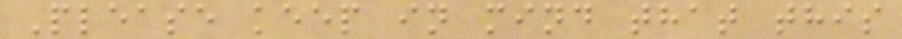Please keep in mind that this
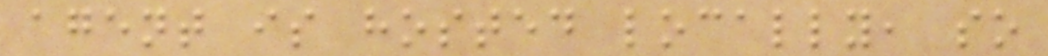agent is hosted locally, so
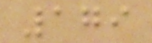179
